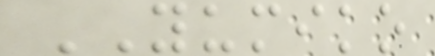YUMIKO
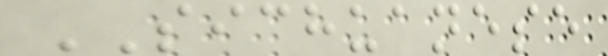SICHUANESE
